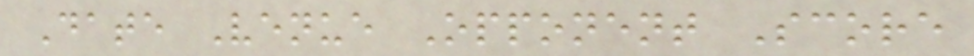Date Venue Opponent Score
